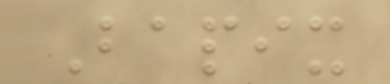Bapix
